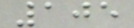105
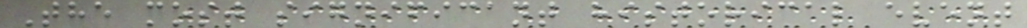The most significant historical event
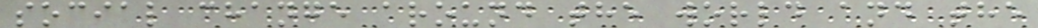social change around the world and the
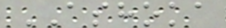ASHOKA
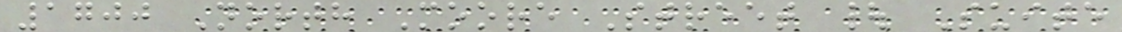1700 North Moore Street | Suite
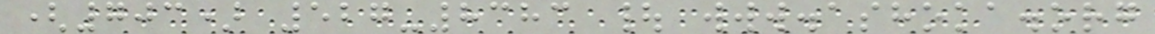(703) 527-8383 | www.ashoka.org
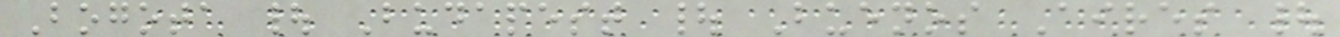Bogota | Budapest | Buenos Aires |
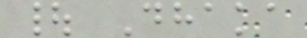| Dhaka
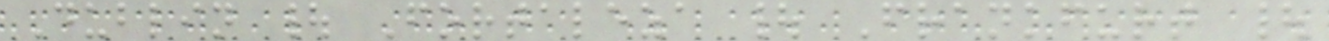Dublin | Fortaleza | Frankfurt |
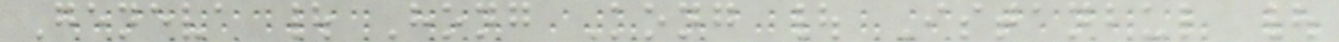Geneva | Hong Kong | Istanbul |
